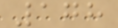178
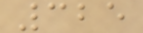325
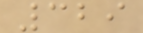329
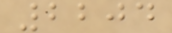2204
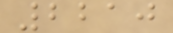2210
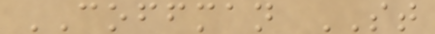COFFMAN ST
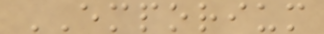EMPORIUM
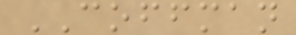COFFMAN
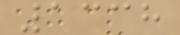1338
